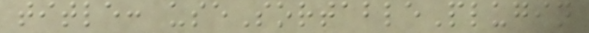title: useSortablePlugin
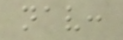nav:
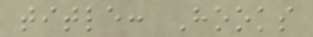title: Hooks
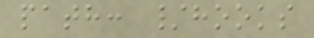path: /hooks
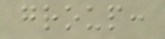group:
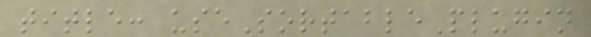title: useSortablePlugin
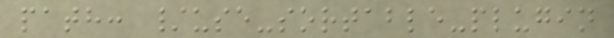path: /use-sortable-plugin
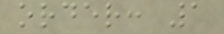order: 1
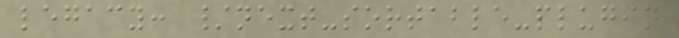legacy: /next-sortable-plugin
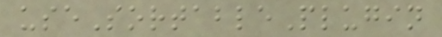useSortablePlugin
